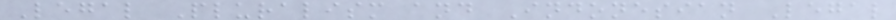Legal Pluralism and Indonesian Legal
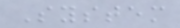System
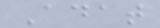Adat
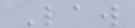Law
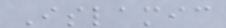Islamic
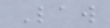Law
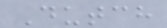Dutch
